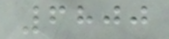6800
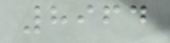8964
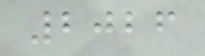2026
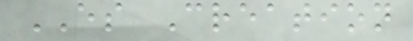ES Creation
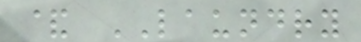& LAUNDRY
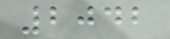2042
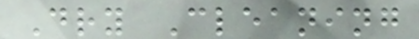Dry Cleaning
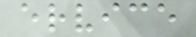ervice
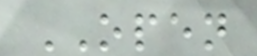OPEN
